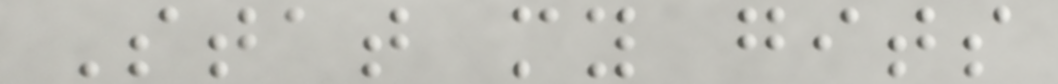Stat my gits
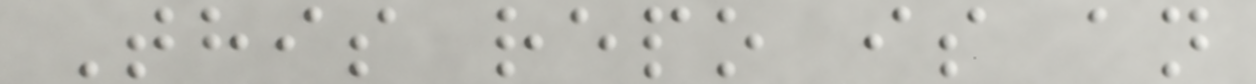This repo is an
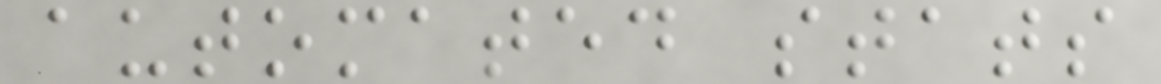automated stats
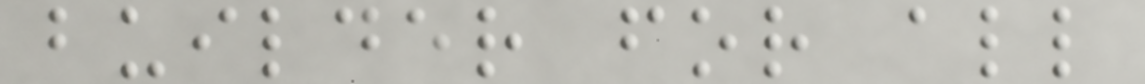builder for all
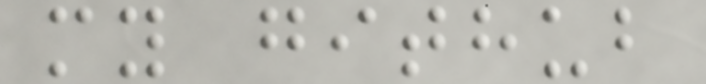my github
